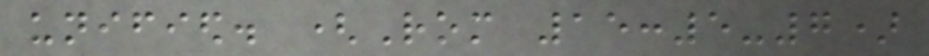unified. (Rom 15:5-7)
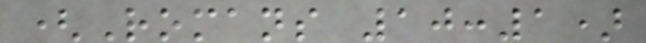(Romans 10:1)
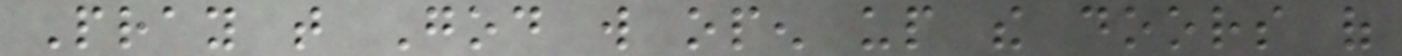Pray that God will open up the doors of
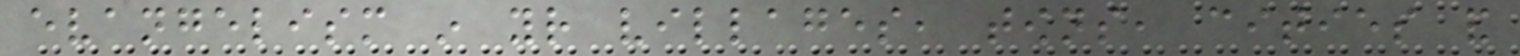evangelism in your villages, towns, cities and
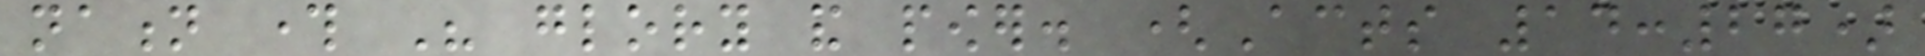nation through His glory and power. (Acts 14:27)
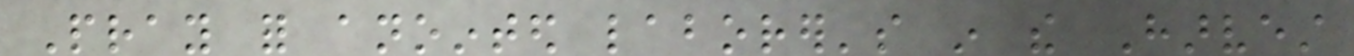Pray for anointed laborer's in the Harvest
